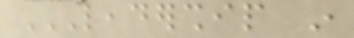LEADERSHIP IN
